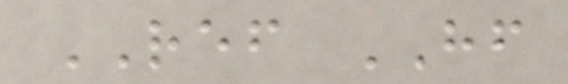REF HF
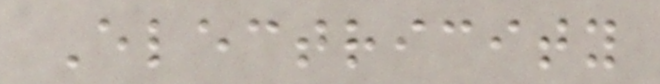Electricity
